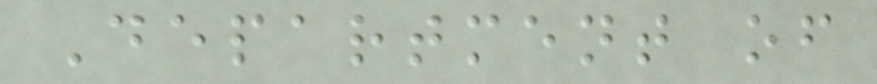Department of
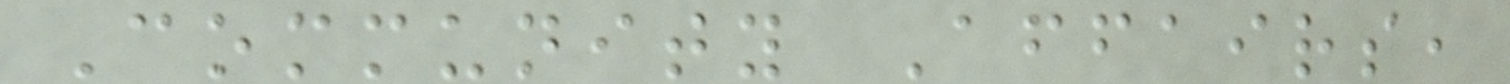Community Affairs,
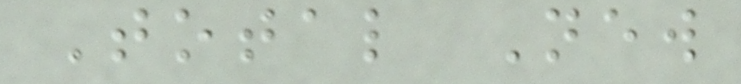Total New
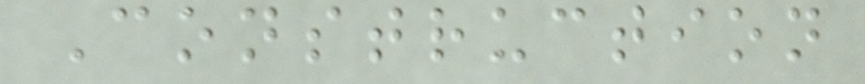Construction
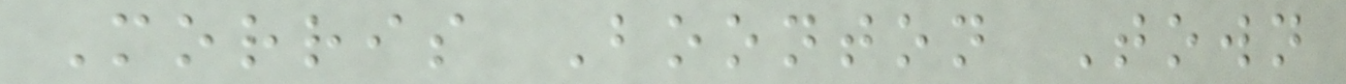Morris Boonton Town
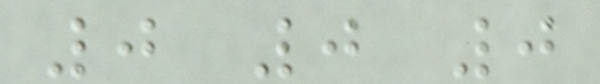0 0 0
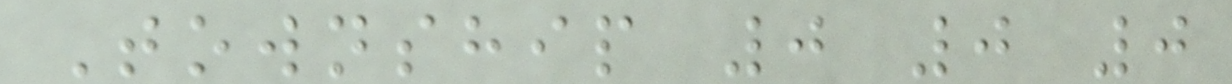Township 0 0 0
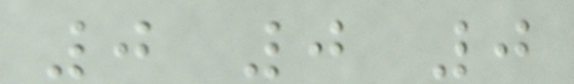0 0 0
